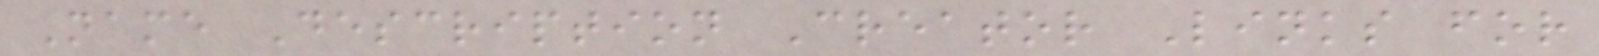Name Description Creator Links for
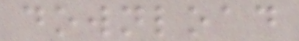download
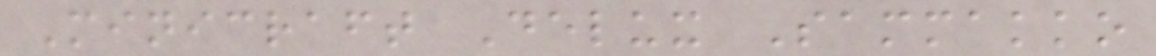Minicraft Delux Sammakko
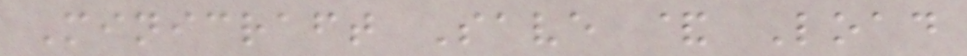Minicraft Save & Load
